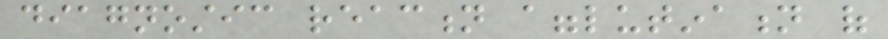diagnostic reaction agglutination of
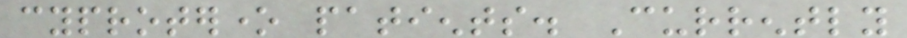cyproterone patients. Currently
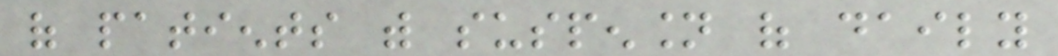of patients with suspension of daily
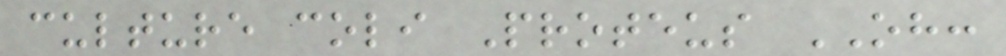culture coli Proteus OH:
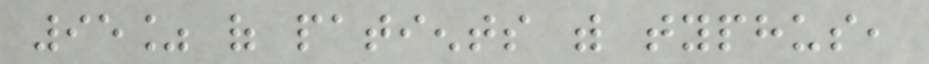95% of patients with typhus,
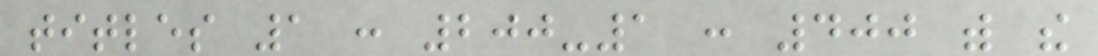titles 1 : 200-1 : 400 with the
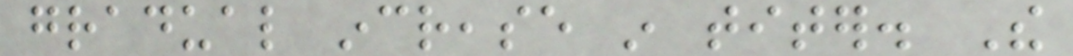gradual increase in titer. The
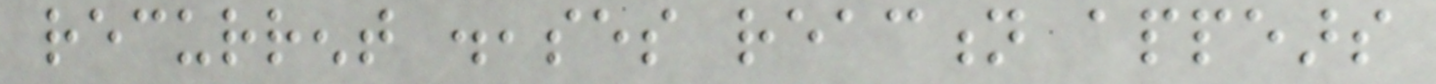recurrent diseases reaction appears
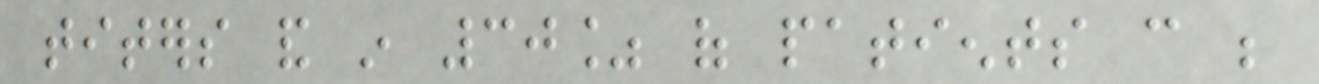titers and in 30% of patients can be
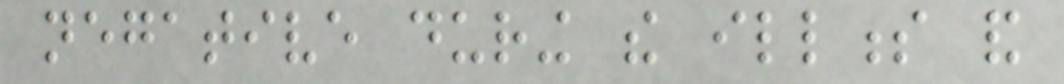negative during the illness and
